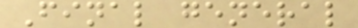Final general
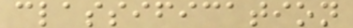classification
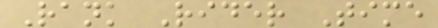Rank Rider Time
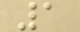1
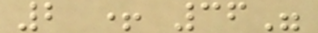2 + 36"
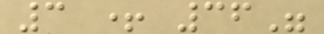3 + 36"
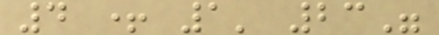4 + 1' 23"
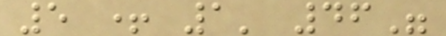5 + 1' 46"
